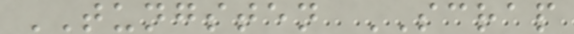TUNGSTEN SCRAP
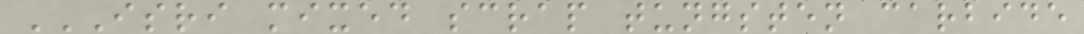ISRI MIXED SCRAP TUNGSTEN CARBIDE
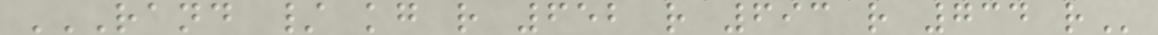RAND / KG R 652 R 693 R 734 R
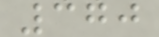370
